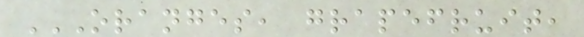ORANGES, GRAPEFRUIT,
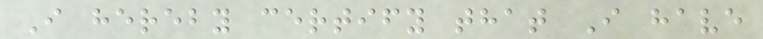I hereby certify that I have
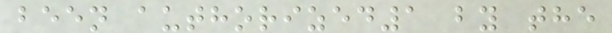been authorized1 by the
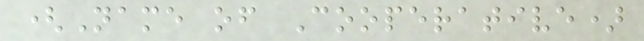(Name of Cooperative)
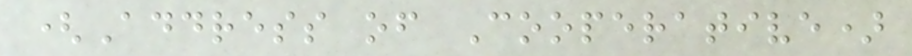(Address of Cooperative)
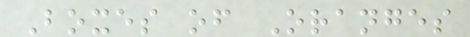Boxes of Oranges
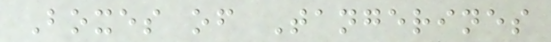Boxes of Tangerines
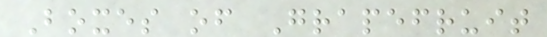Boxes of Grapefruit
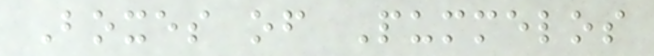Boxes of Pummelos
